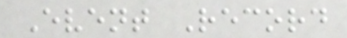Event Record
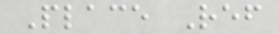Place Ref
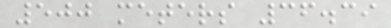500 meters 36.39
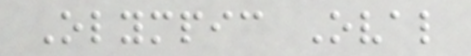Olympic Oval
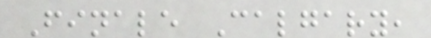Finale Calgary,
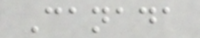Canada
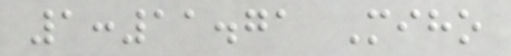1:11.71 Miho
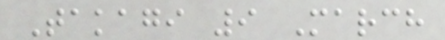Takagi 9 March
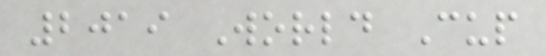2019 World Cup
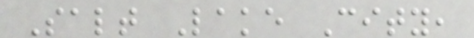Salt Lake City,
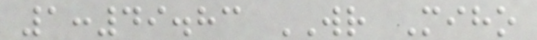1:49.83 WR Miho
